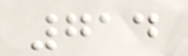714
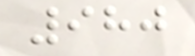980
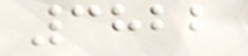3822
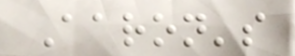Aaron's
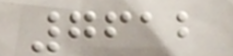7612
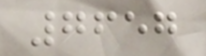7657
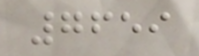7659
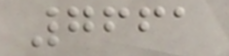7661
